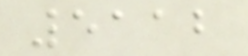5112
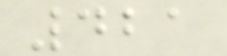421
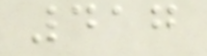417
